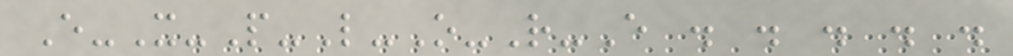E-X-P-L-O-R-E . . . . .
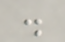.
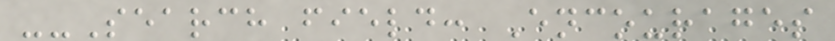--Search field: Encourages
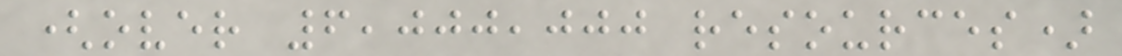(over 6,000,000 resources)
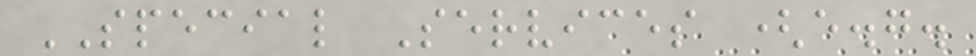SPECIAL Services (e.g.
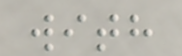with
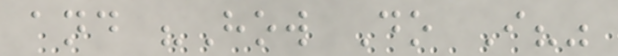and "How Do I?"
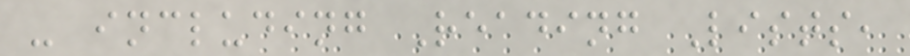- including Reading Lists,
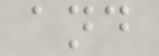and
